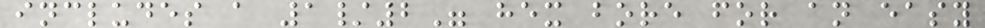includes a 1/2" hex bore for an easy
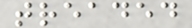treaded
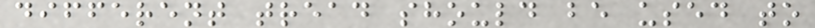different tread should be used to
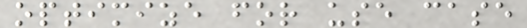optimize for use case
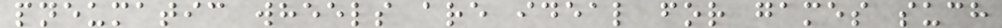pneumatic wheels are ideal for games such
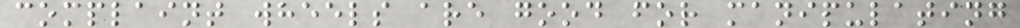complaint wheels are good for manipulating
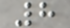8
